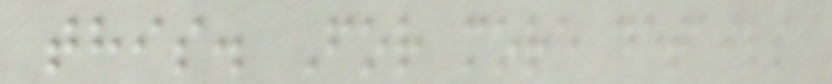this. For more details
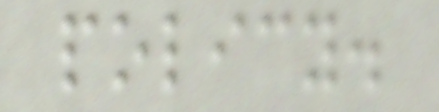policy.
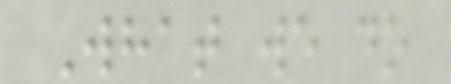What we do
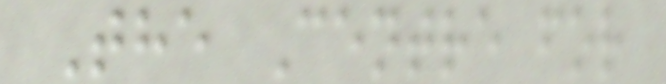The Centre for
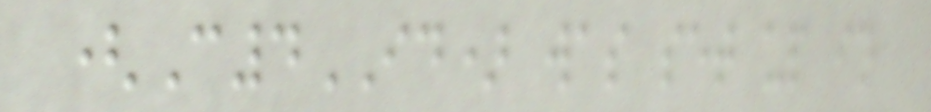(C4ID) was set up in
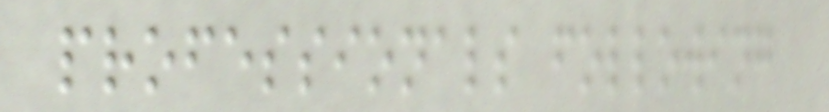professionals following
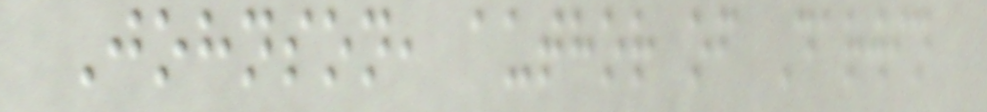Johnson, author of Darwin
